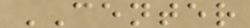CENTER
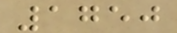1750
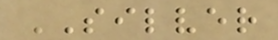SILVER
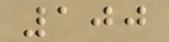100
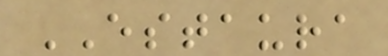ESTAURA
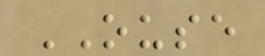OUSE
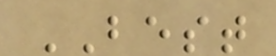BEST
